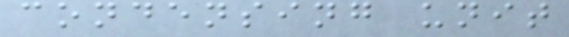condensing unit
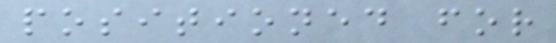positioned for
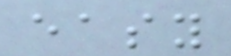easy
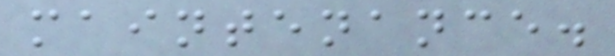maintenance.
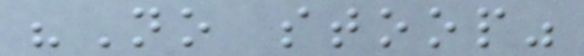"No stoop"
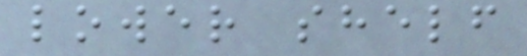lower shelf
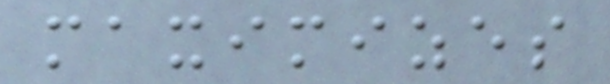maximizes
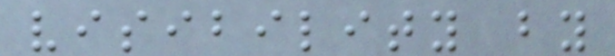visibility by
